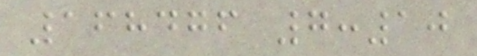168476 7:10
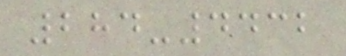284-4432
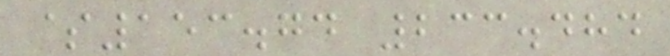$153.74 233.484
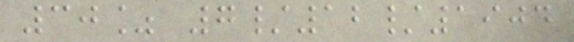30% 7/12/1904
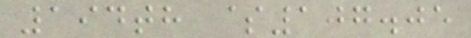194th $107.05
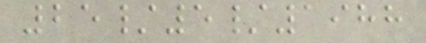25/5/1988
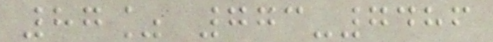87% 773-7486
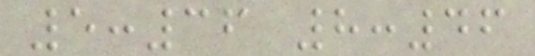5:36 8:46
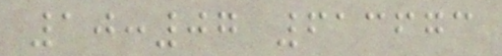10:07 613673
